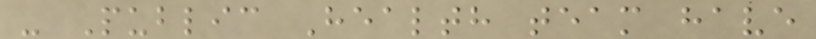- Public Health team have
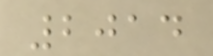2014
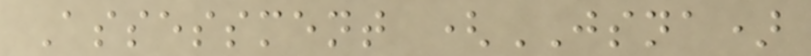Assessment (JSNA)
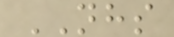NHS
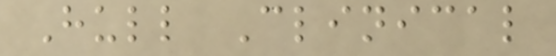Hull Clinical
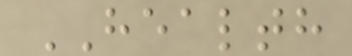HEALTH
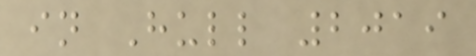in Hull 2019
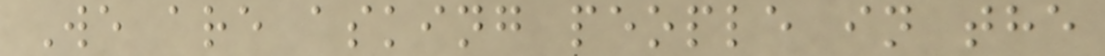We are asking people in the
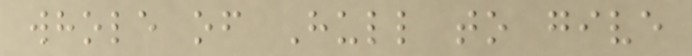whole of Hull to give
